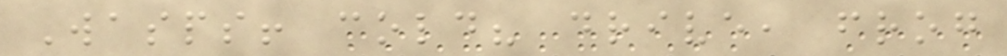Wasps! cold? drive, frog
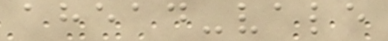ahead-vale
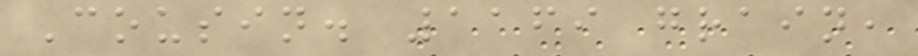Cousin. 1169 grain,
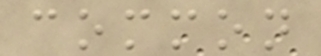common
